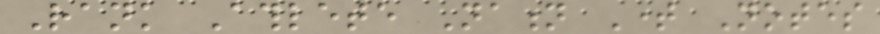Rank Athlete Nation Time Notes
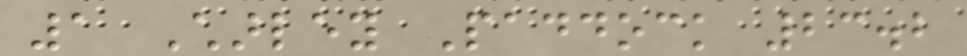1 Charley Paddock 23.2
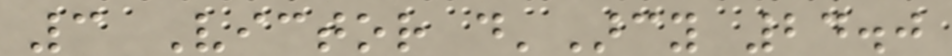3 Victor d'Arcy 24.0
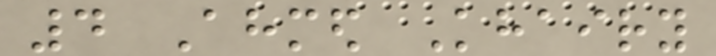4 Ahmed Khairy
